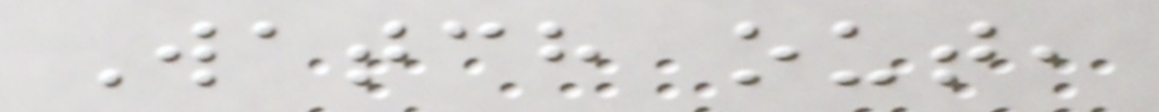Watch out,
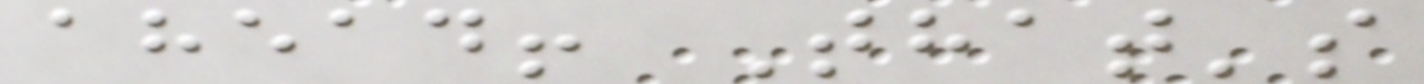ahead! That's
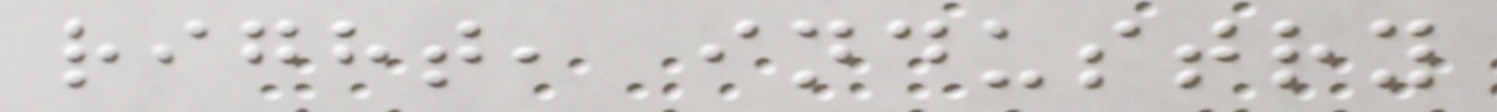right, industry
